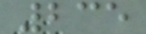235
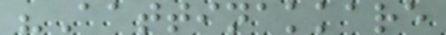"Aattinakkare
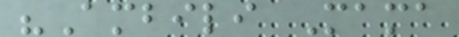"Ambili Mama
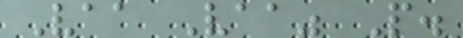Vaa Vaa" P.
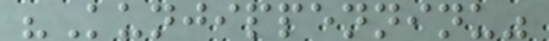"Kunjippenninu"
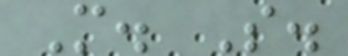M. S.
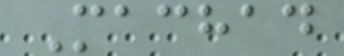Machad
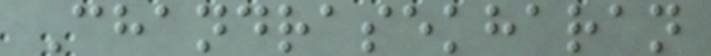Chandrasekharan
